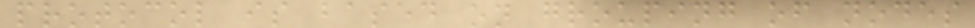protocol is based on grouping of nodes
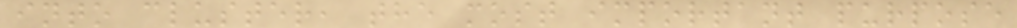into cluster, the most important purpose
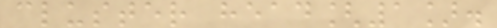cluster head[1].
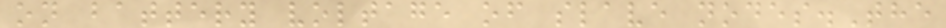on battery voltage of slave nodes.The
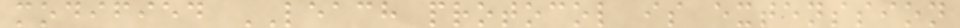modified LEACH protocol is extenssion
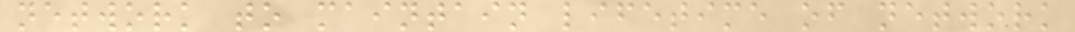network to maintain lifetime of network
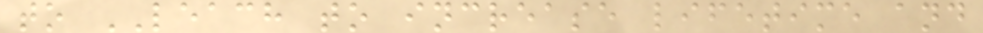to LEACH to increase lifetime and
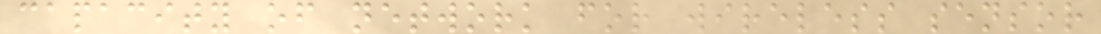capacity of network for wireless sensor
